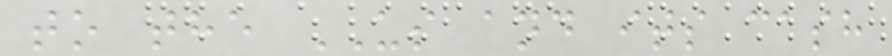to the US and its cash
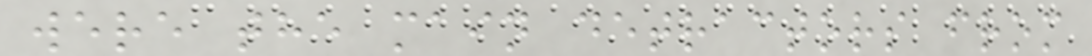were the main detractors from
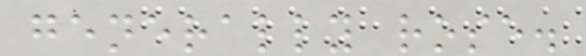generally rose.
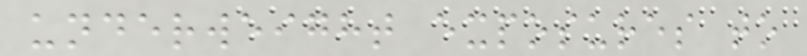underweight exposures to
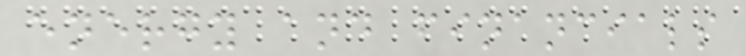energy and financials
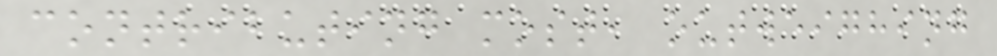contributing most, outweighing
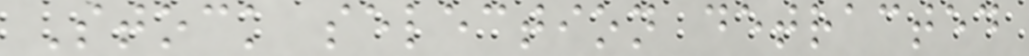Stock selection detracted
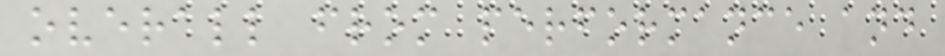overall from performance and
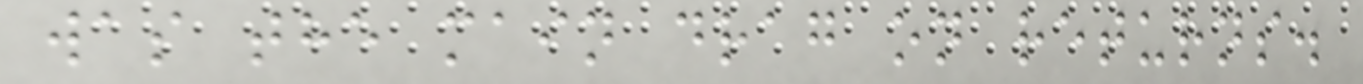was the main drag on returns.
